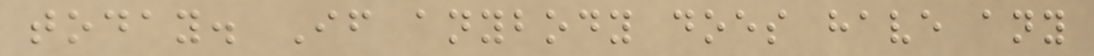today. If anybody does have any
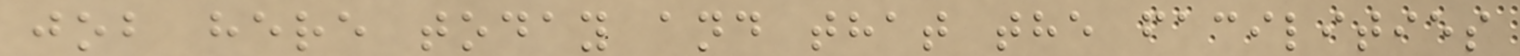job here today and that the facilities
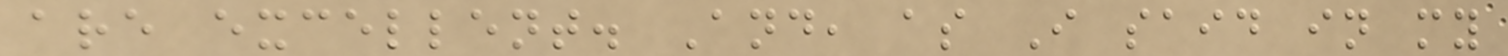are excellent. And, as I said in my
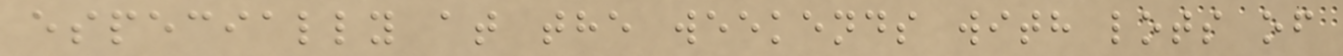especially at the weekends with lots of
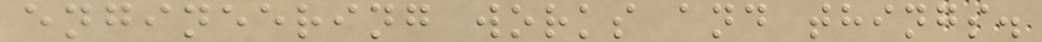engineering works and things.
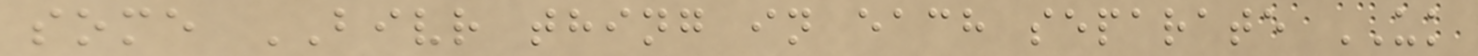some BIVR thing in each separate UK
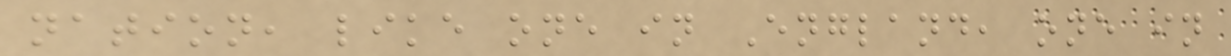nation, like one in England, one in
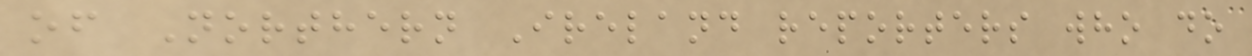of Northern Ireland reporters who do
